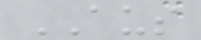AUS
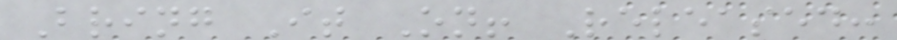Bring It On! Released:
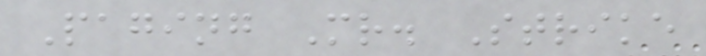Paging Mr. Strike
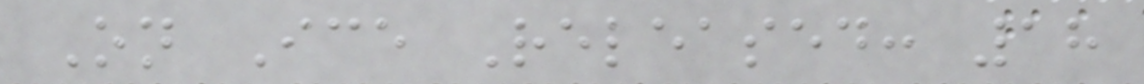On Ice Released: 18
